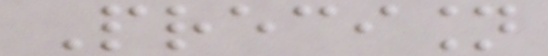Precision
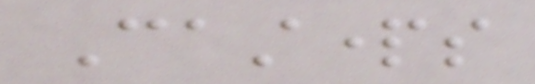Castparts
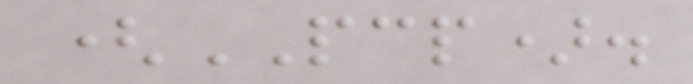(PCP).
